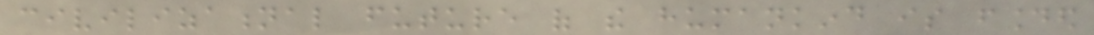civilizational future of the humankind is founded
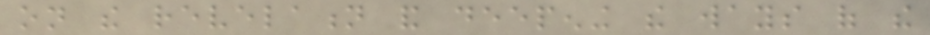on the revelation and deepening the ways of the
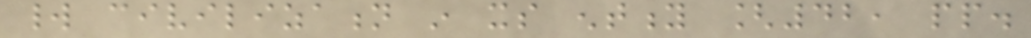world civilization in its entity [42, pp.
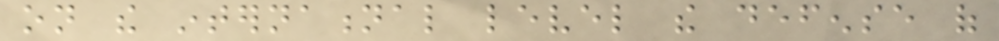on the international level the defense of
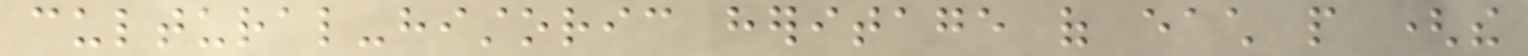cultural-historic heritage of each people (the
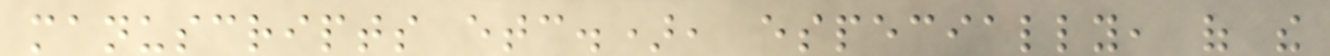manuscripts etc.), especially, of the
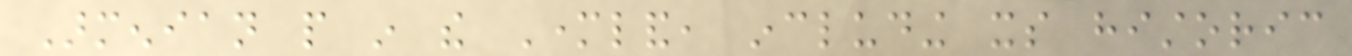Armenian people in the Motherland, including its historic
